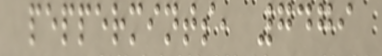peppermints, 7479
